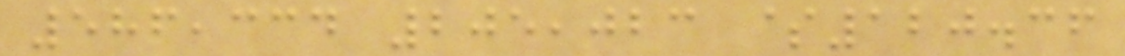586,334 205,023 $120.36
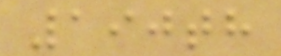190th
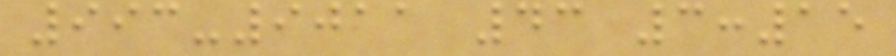993-9011 43 3:15
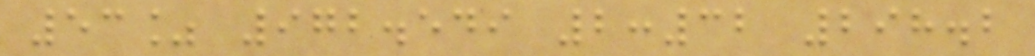53% 972.549 2:32 298.2
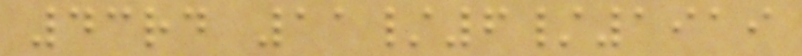43rd 11/6/1919
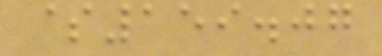$159.07
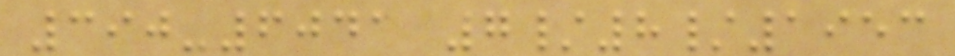390-6041 7/8/1953
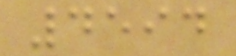4594
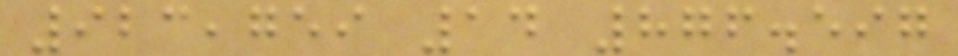923,759 14 876.597
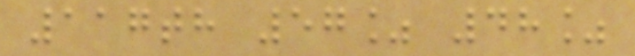117th 57% 48%
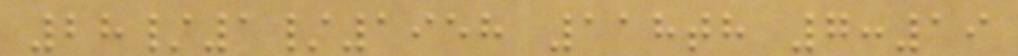28/1/1958 118th 7:19
